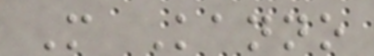More Kanno
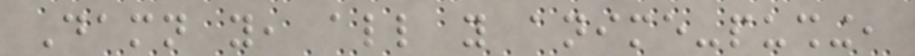Damn you, all you anime-pushing,
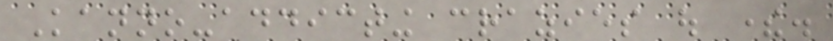Kanno-addicting crazies out there.
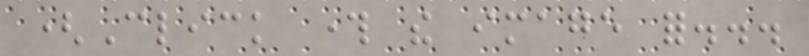(Click through the image for...
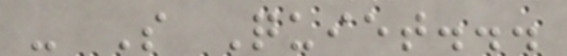- So Quiet...
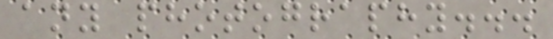any photography...
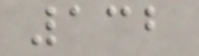132
